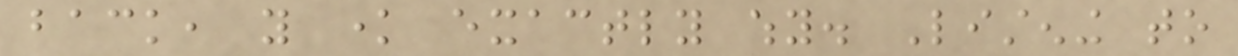back, you know exactly why. Listening to
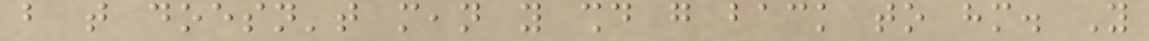but that doesn't mean you should go back to him. You
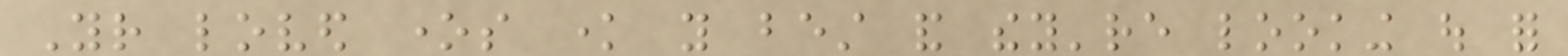Your loved ones know you best and they're looking out for
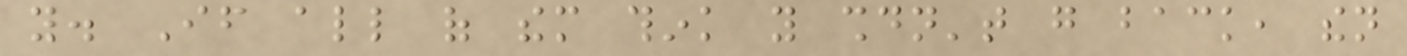you. If all of them think you shouldn't go back, then
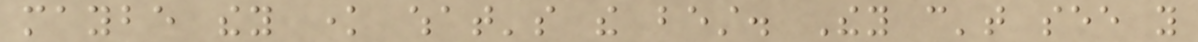maybe they know what's the best. They can't see you
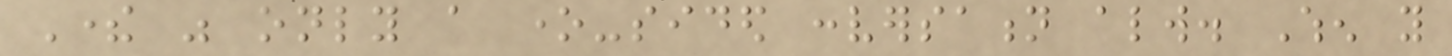There was only a one-sided conversation always. When you
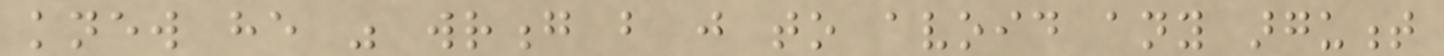knew he was wrong but just to avoid any argument
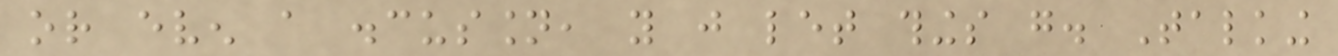or even a discussion, you just let things go. Talking
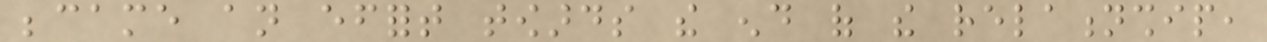became an effort towards the end of the relationship,
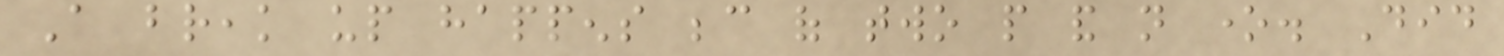A break up happens because of two people and not one. Did
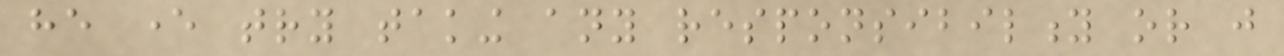he ever try taking any responsibility or just
